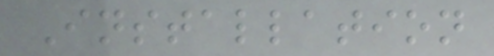Installation
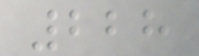228
